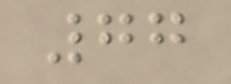77
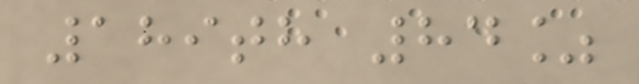189th 84%
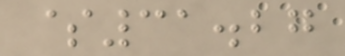$31.27
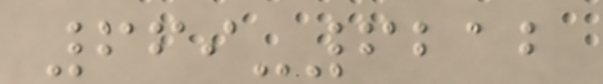669-6212
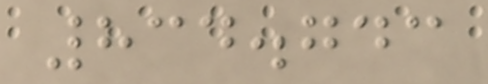834.743
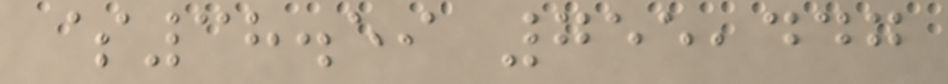$38.59 755,447
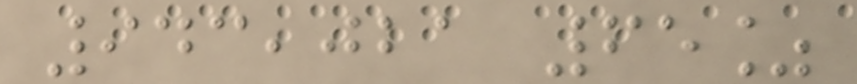943,021 65%
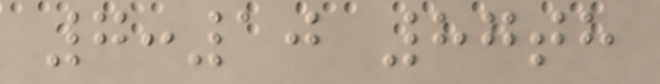7:10 87th
